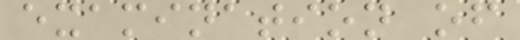examination of
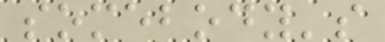somebody's
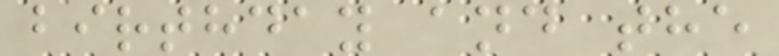birthday and the
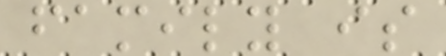family is
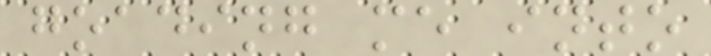goading me into
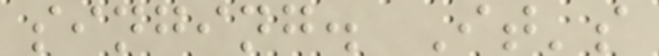singing. It's
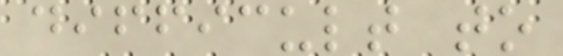difficult to
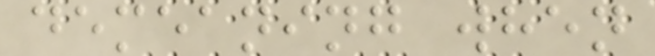demeaning when
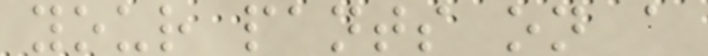your pants on a
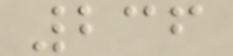236
